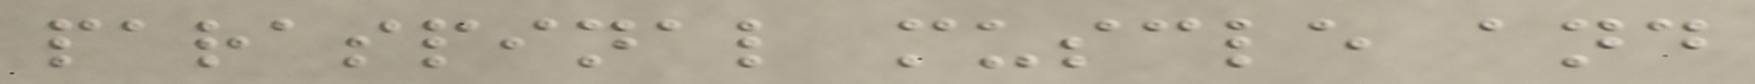paraspinal muscle and
